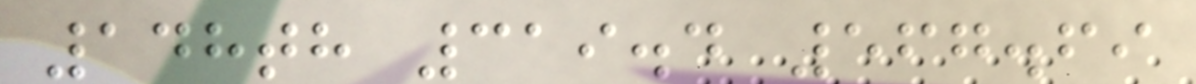148th 319.4 567.69
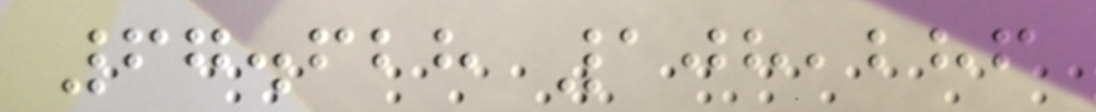67.628 108,286
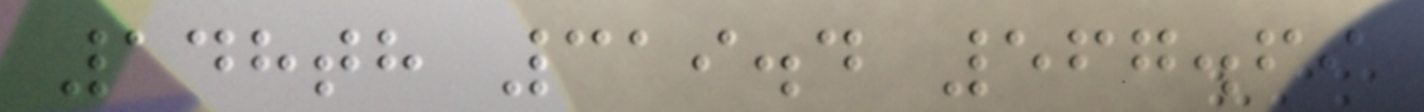148th 319.4 567.69
